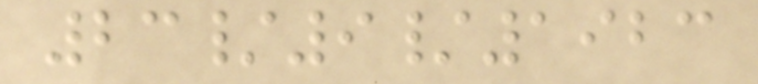23/9/1923
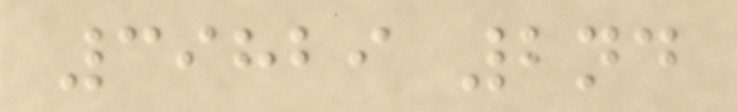39829 2nd
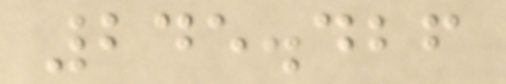245.426
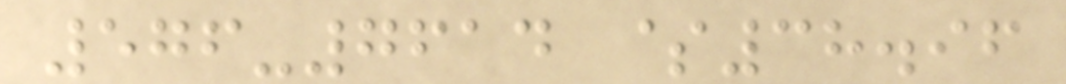576-7614 $38.96
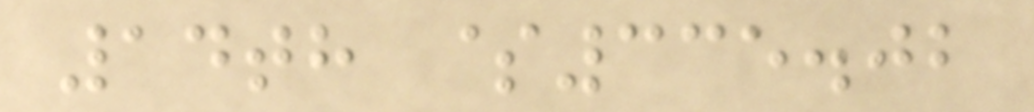14th $335.02
